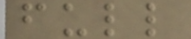full
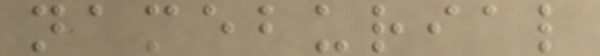nameburial
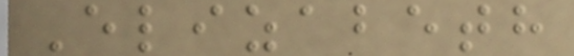Elizabeth
